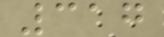317
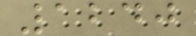1240
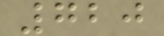720
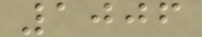1006
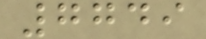7749
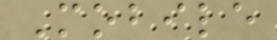Mobile
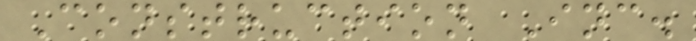Construction Inc.
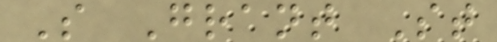S Grant St
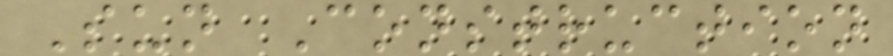Sun Construction
